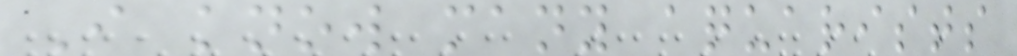I know many aquarists
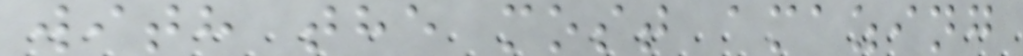with the most amazing
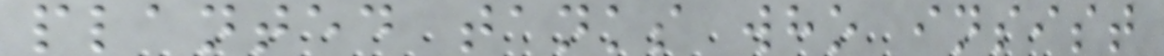planted tanks who insist
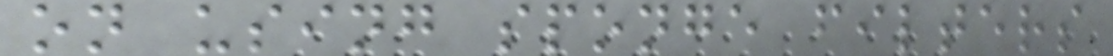on using sponge filters
